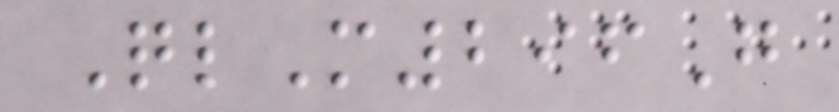QlM296G
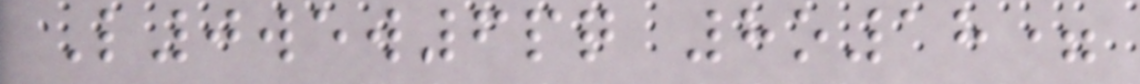L0wew6pq 8o18=
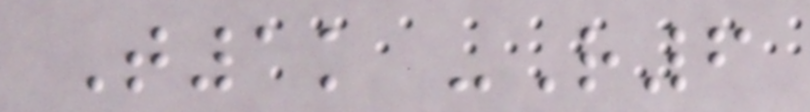T1k -R6
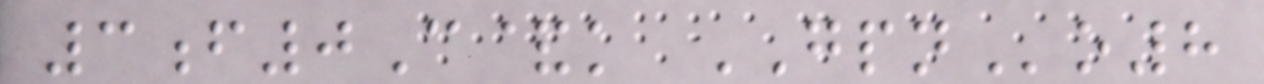3f0C&k GPNo8
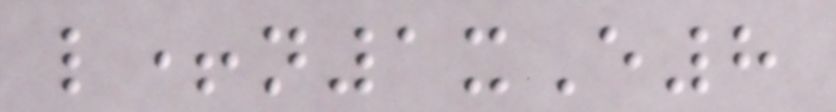l+n1xE8
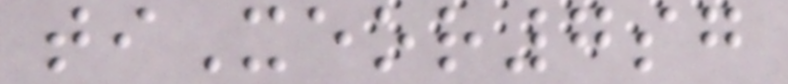tiXeor7sg
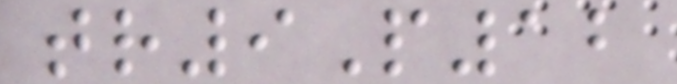tr9P12
